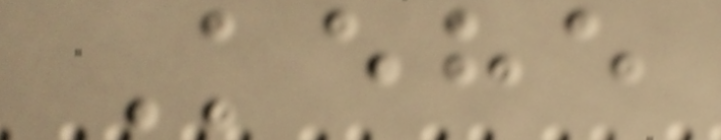Kehe
